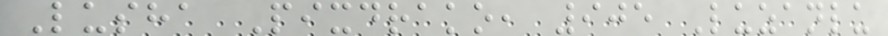Lusha Pixdrako, 905 Luzanlu
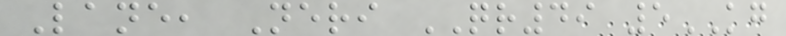Lane, Neri QR49 5KG
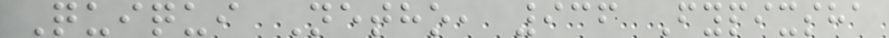Quiqui Netho, 936 Fypixsha
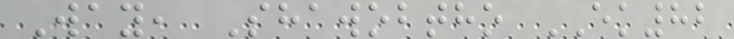Way, Shawobtho EK82
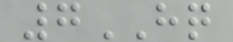7HQ
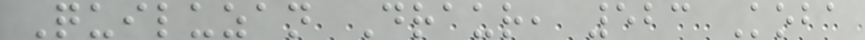Quiluzan Draur, 523 Koba
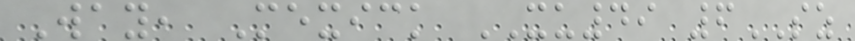Way, Mexick XU49 6SZ
